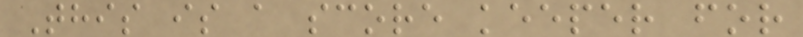This is a score keeper for
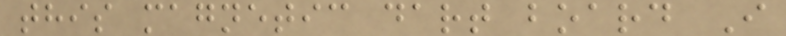this magnetic dart board I
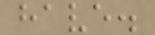have.
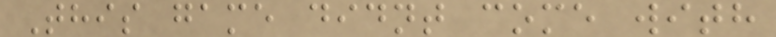This game didnt come with
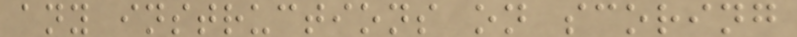any instructions on scoring
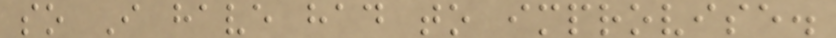so I have had to improvise.
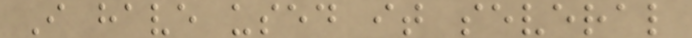I have used it several
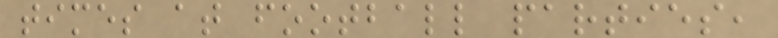times at football parties,
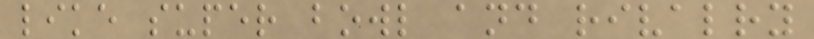like super bowl and rivalry
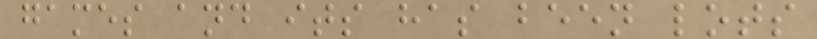games and its has been lots
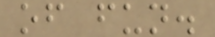of fun.
